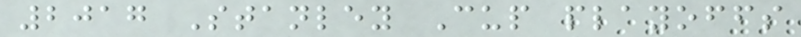2017 Stanley Cup playoffs
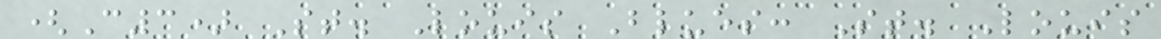(C3) St. Louis Blues: St. Louis
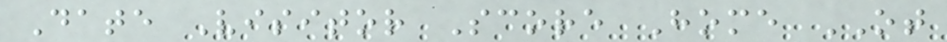Date Visitor Score Home OT
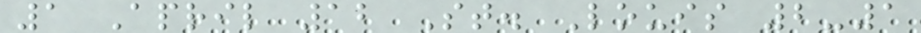1 April 12 St. Louis 2-1
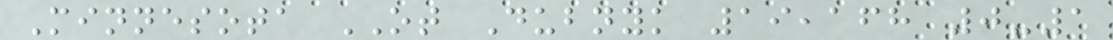Minnesota OT Dubnyk 19,168 0-1
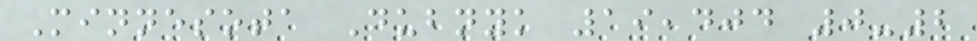Minnesota Dubnyk 19,404 0-2
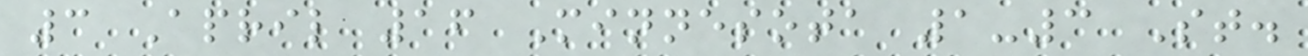3 April 16 Minnesota 1-3 St.
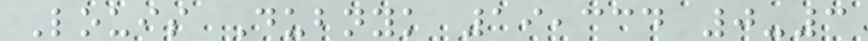Louis Dubnyk 19,334 0-3
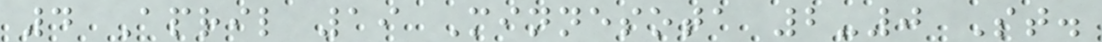4 April 19 Minnesota 2-0 St.
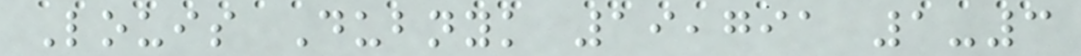Louis Dubnyk 19,791 1-3
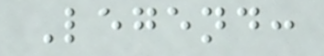Legend:
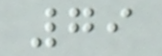79
